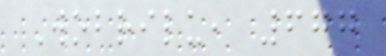Wobrilu, 677
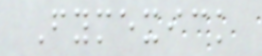Fymexick
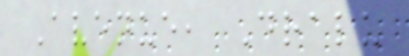Avenue, Dralu
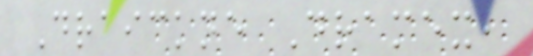Draickne Dramex,
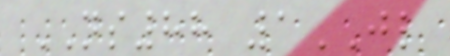NS88 1JL
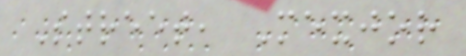Street, Mexjor
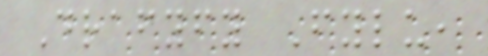Drafyfy Fylu,
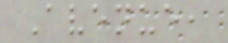Avenue,
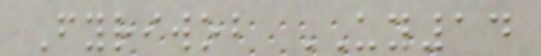Fyriwob UY14
